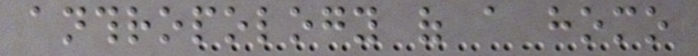anthropology of a homo
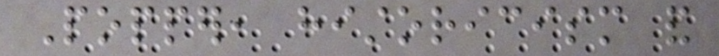Popper, historicism and
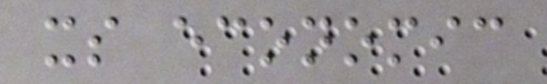its economic
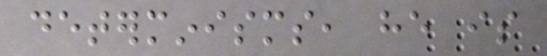determinisms, he is
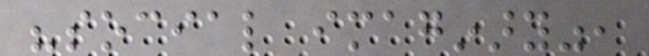"social imaginary",
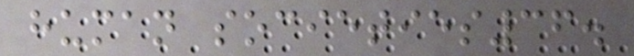human societies36.
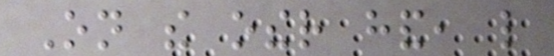On the other hand, like
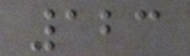123
